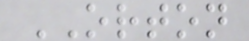ORTON
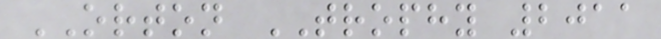ORTON TROPHY 2011
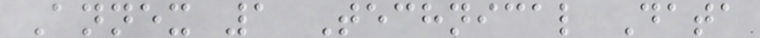Annex 1 Technical Data
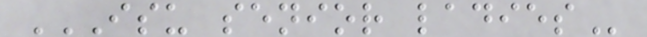ISU SENIOR LADIES
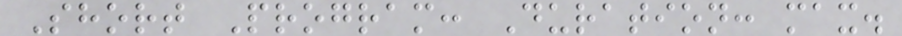Short Program: Duration: max.
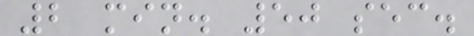2 min. 50 sec.
